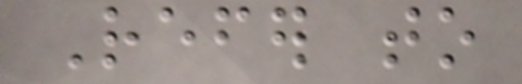Refer to
